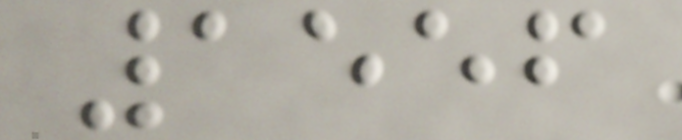1556
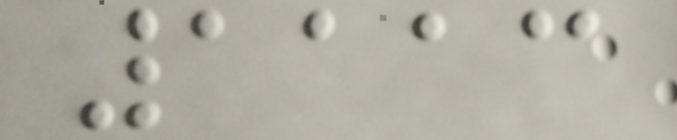1113
